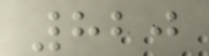820
